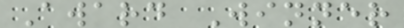Award Winner
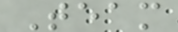Team
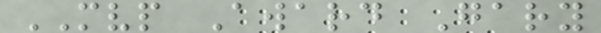MVP Award Gary
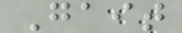Gait
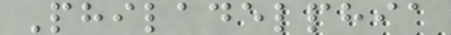Philadelphia
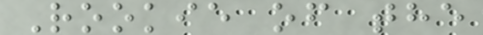Rookie of the
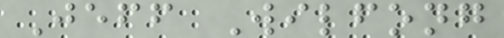Jeff Wilfong
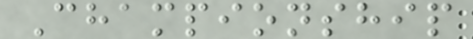Championship
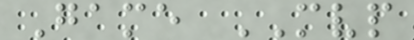Game MVP
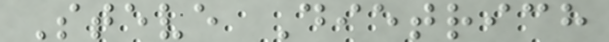Steve Dietrich
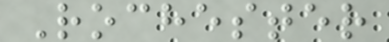Rochester
